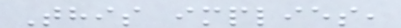This implies,
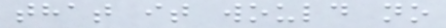that it would no
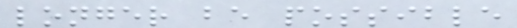longer be possible
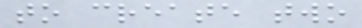to create two
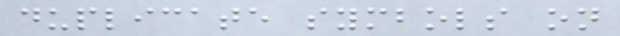duplicate symbols on
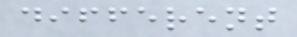different
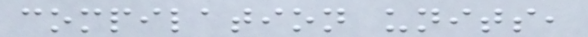compilation units,
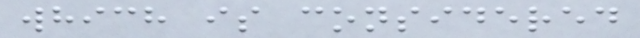which is considered
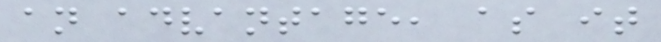an advantage, as it
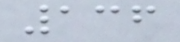136
